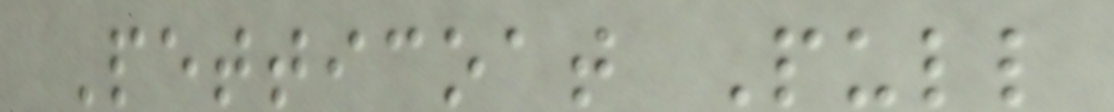Petticoat Pull
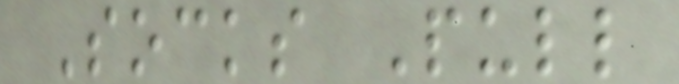Socks Pull
